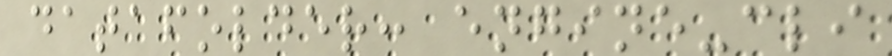datafolder: engine-cli
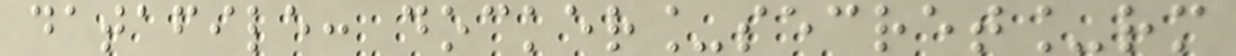datafile: docker_secret_rm
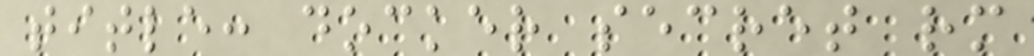title: docker secret rm
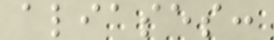aliases:
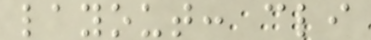layout: cli
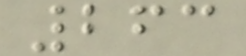263
